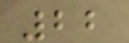22
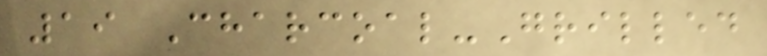19 Charcoal-Grilled
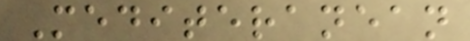Mediteranean
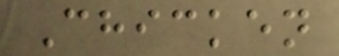Chicken
